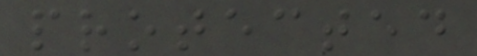protected
